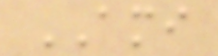AMI
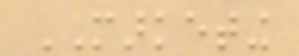MARKETING
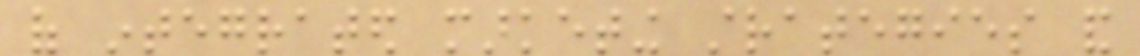of integrated marketing strategies and
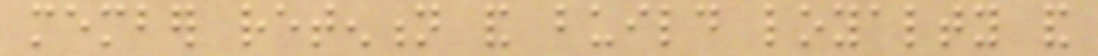member retention and build loyalty and
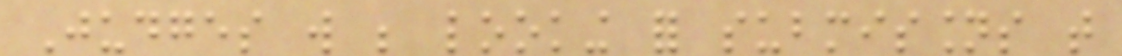Judges will be looking for submissions that
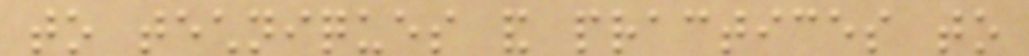to techniques and practices to
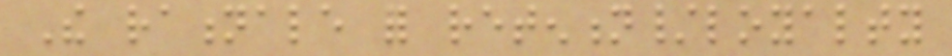The rationale for retention/loyalty
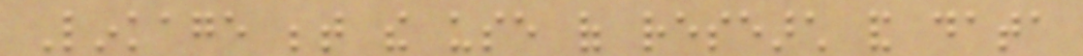Linkage between the use of research and data
